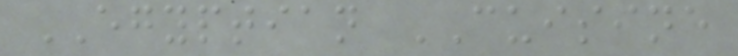EGYPTIAN CUISINE
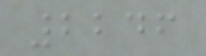2246
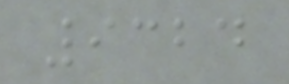9324
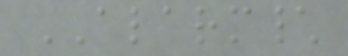ALARM\
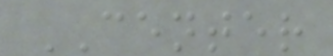CENTER
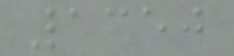1350
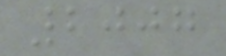2007
